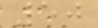50
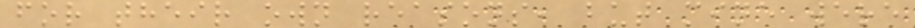for their own reasons, but mine were
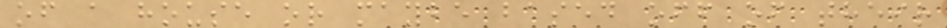of a house or maybe based off of their
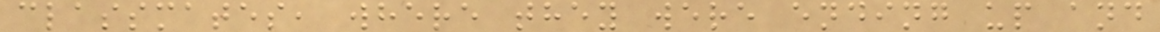classmates, where they were ending up and
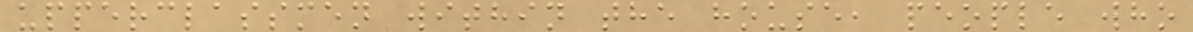upperclassmen within the house, people who
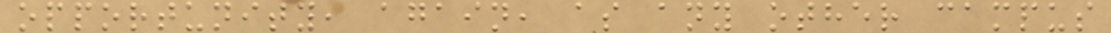opportunity, again, as any other campus
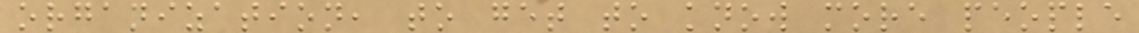organization, to get to know more people
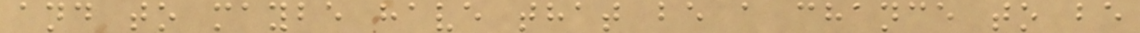and to maybe have that be a chance to be
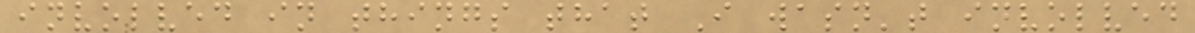involved in things that I wasn't involved
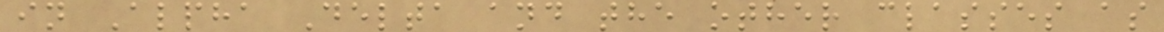in Alpha Delta and the other classes as
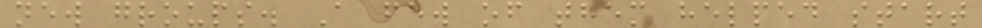new groups. A few of them helped start
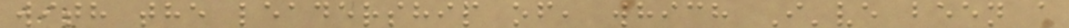with the leadership of, which I've been a
